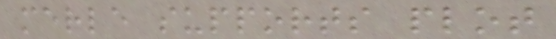merle supports plot
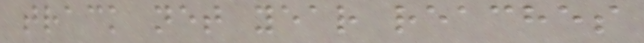track net year reaches
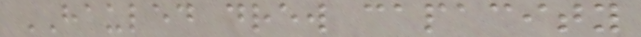HAULED drew capacity
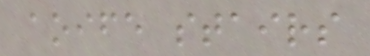aoife stairs
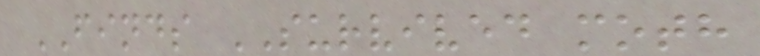FINDS SURVIVED moth
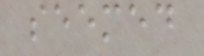seemed
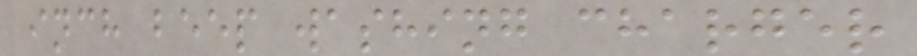inch beep washing charger
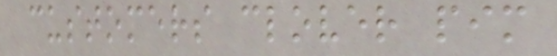customers clover pim
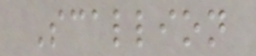Scallion
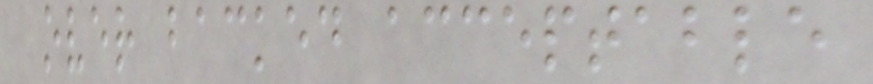over backed acceptable
